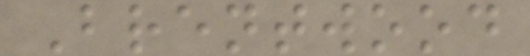Brentwood
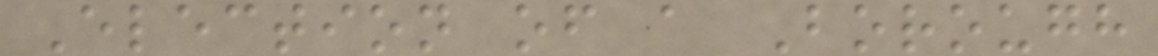Election of a Borough
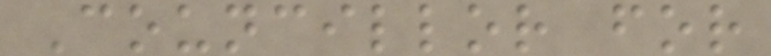Councillor for
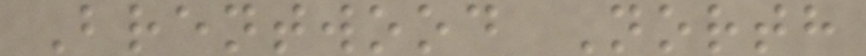Brentwood North
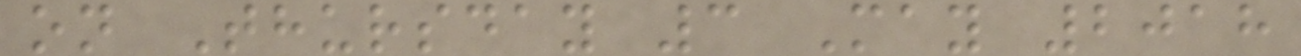on Thursday 3 May 2018
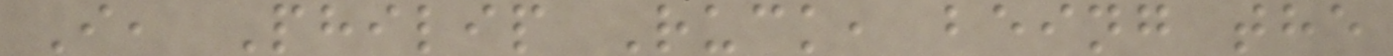I, Philip Ruck, being the
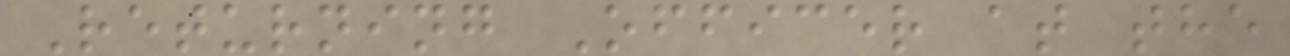Returning Officer at the
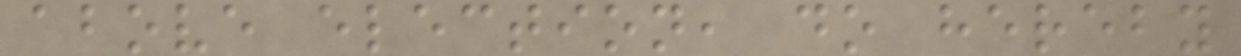above election, do hereby
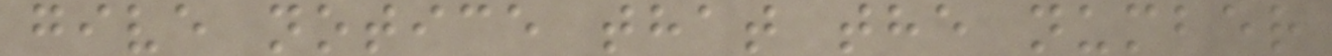give notice that the number
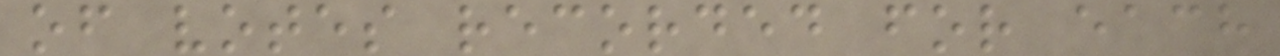of votes recorded for each
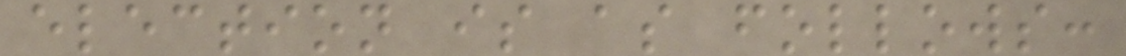election is as follows:
